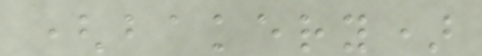(bakery)
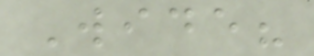Wide?
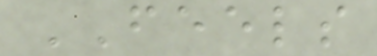FEELS
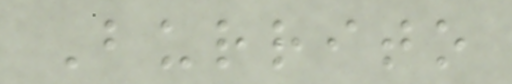Burrito
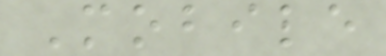Mobile
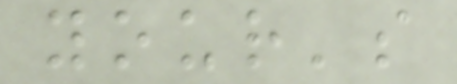your's
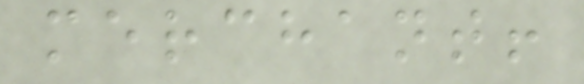merchant!
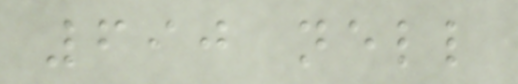690 nell
